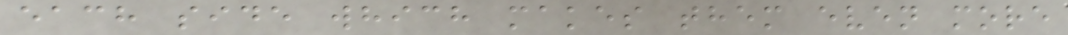each side which makes them even more
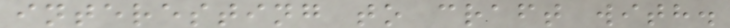interesting to craft with.
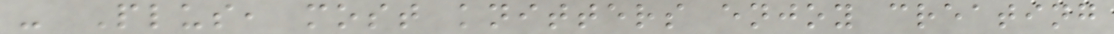- Plus, most knitters enjoy creating
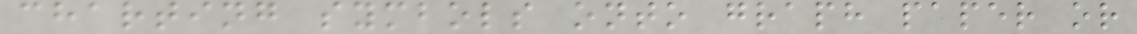charting symbols onto graph paper or
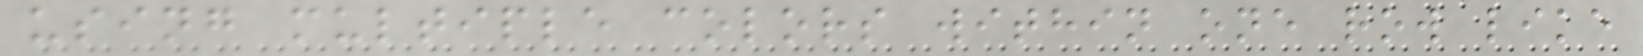using multiple colors within one row like
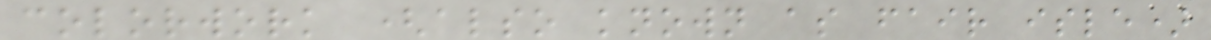colorwork (also known as fair isle)
